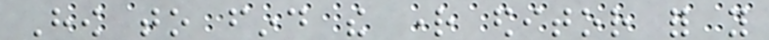How to find the right editor for you
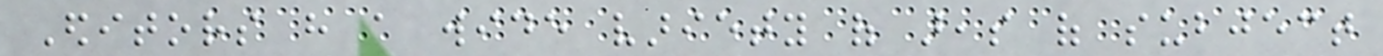Editors have a wide variety of areas of subject
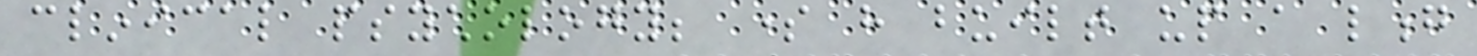clinical psychology; some have built up a long
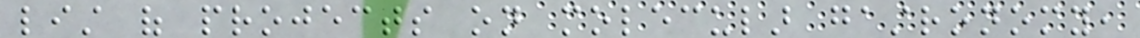list of projects on molecular gastronomy,
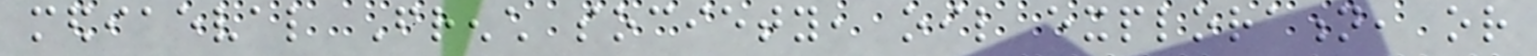mediaeval French society, oil exploration, or
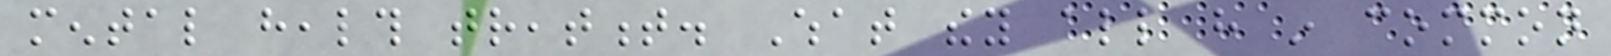mental health treatment. What they all have in common
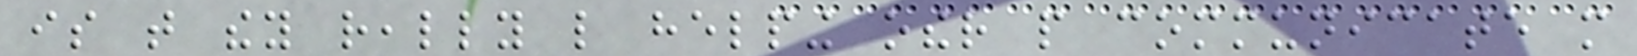is that they really like helping other people communicate more
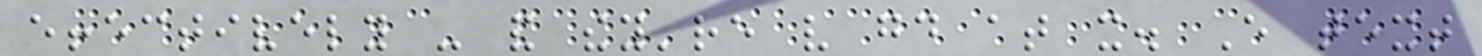effectively - and they're very good at it. Every text
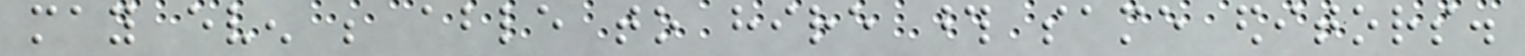may even be able to hire those same editors.
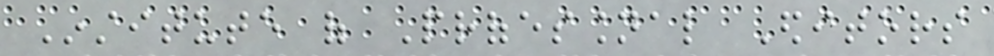Institute of Professional Editors
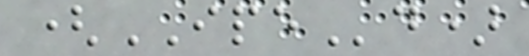(IPEd)
